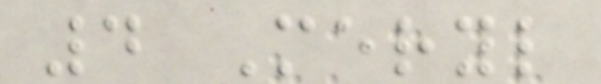4 Meryl
